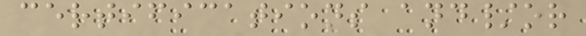certifications and/or
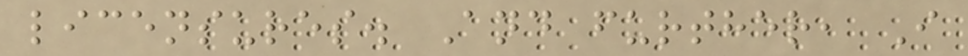licensures. And further, I
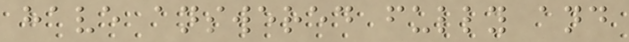have answered fully and
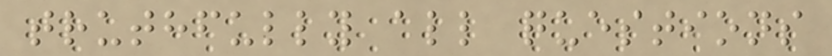truthfully all questions
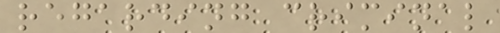regarding criminal
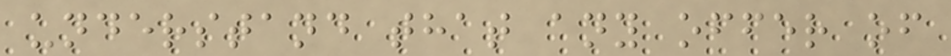understand that any offer of
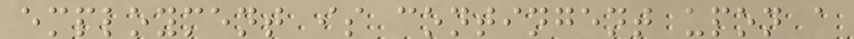employment is contingent upon a
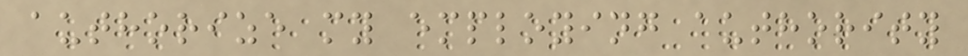authorize my employing authority
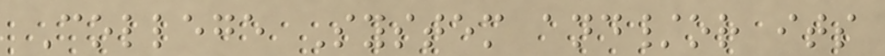College System and/or its
